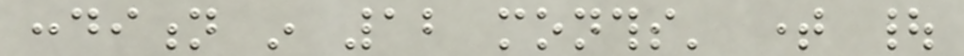condition in 12 months' time |
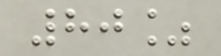80%
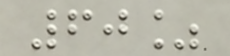60%
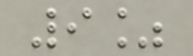9%
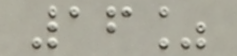16%
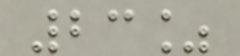23%
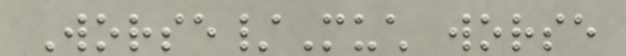Worse/Much worse
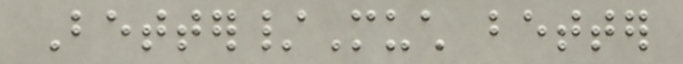Better/Much better
